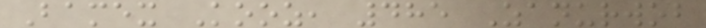Bamex Kooz, 485 Zanurwob
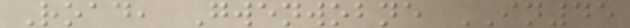Road, Gwenwobne IN45
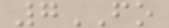7FO
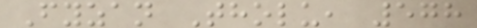Fyzan Tholu, 578
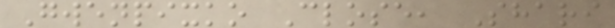Gwenpixko Close, Shari
